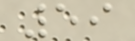59
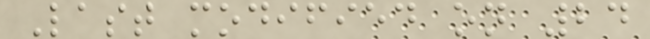Last modified on 24
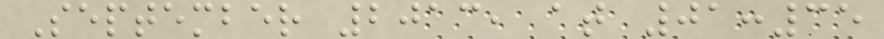September 2013, at 01:35
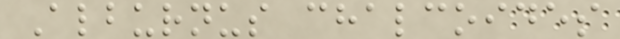Alburnus chalcoides
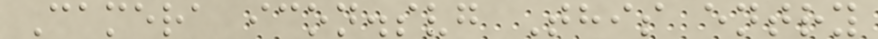Camera icon.svg This entry
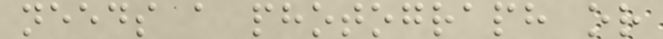needs a photograph or
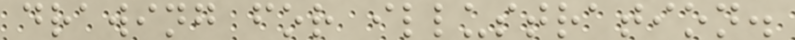drawing for illustration.
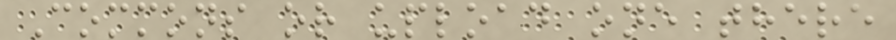Commons or upload one there
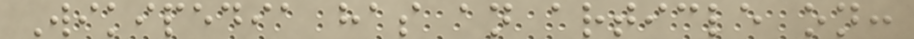Wikipedia has an article on:
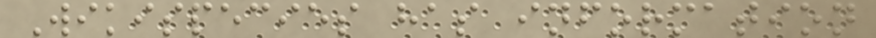Wikispecies has information
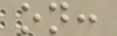on:
